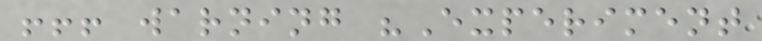!!! warning "Experiment
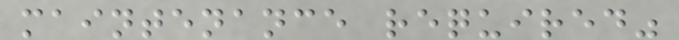maintenance required"
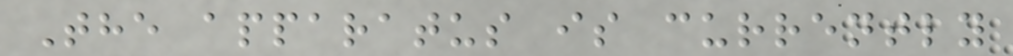The apparatus is currently
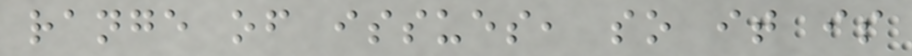range of issues, so it is
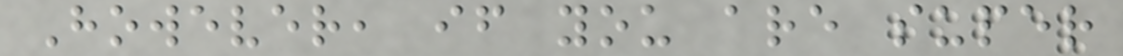However, if you are super
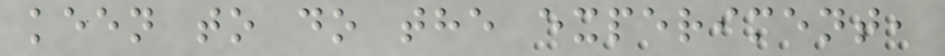keen to do the experiment,
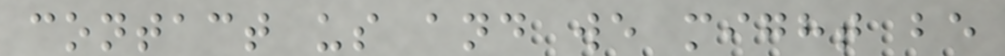contact us and we might be
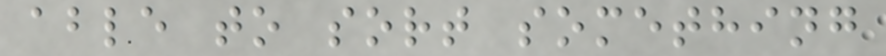able to sort something
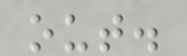out.
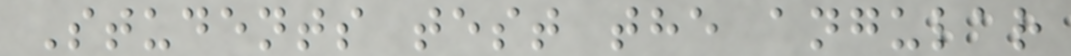Students test the angular
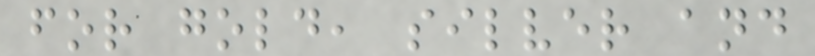for gold, silver and
